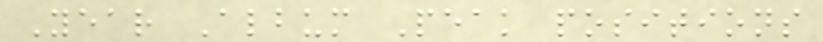Year Album Peak positions
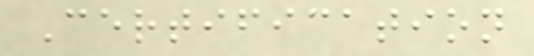Certification
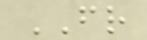FR
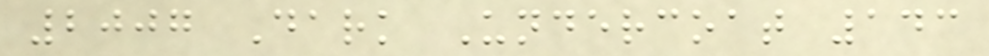2007 Dark Undercoat 143
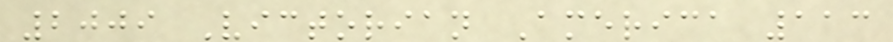2009 Victorian America 113
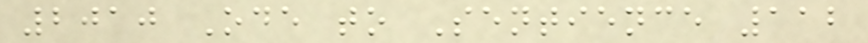2010 Ode to Sentience 112
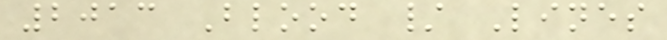2013 Blood / Lines
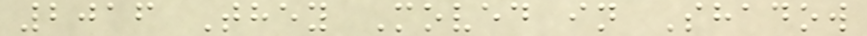2016 They Moved in Shadow
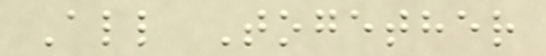All Together
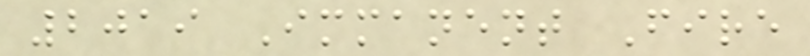2019 Immanent Fire
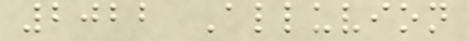2022 Alluvion
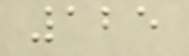125
